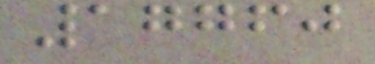17760
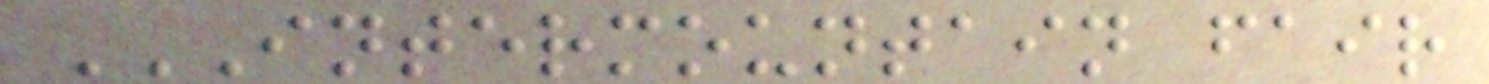INTERMOUNTAIN FAIR
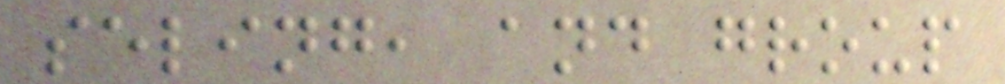seling, and group
